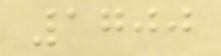1700
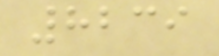8239
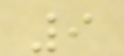9
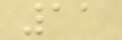11
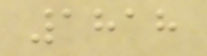1818
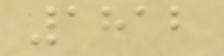1812
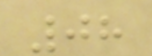08
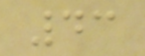43
